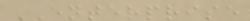ENTERPRISE
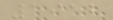1912
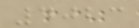4023
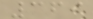369
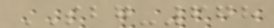SBG-678
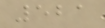521
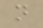n
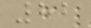82
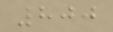800
